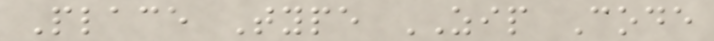Place Type ZIP Code
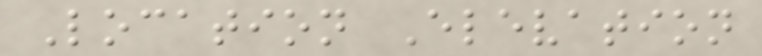Location Elevation
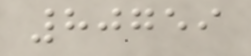80759
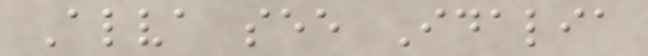Alva see Idalia
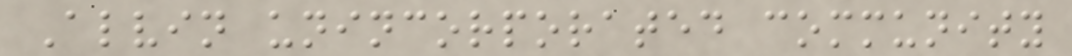Alvin unincorporated community
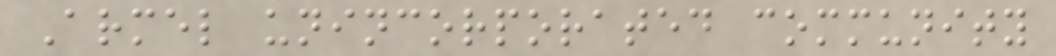Armel unincorporated community
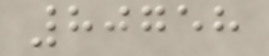80758
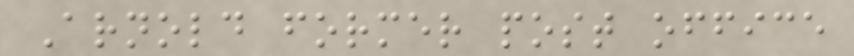Arnold former post office
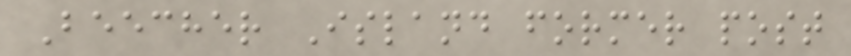Beecher Island former post
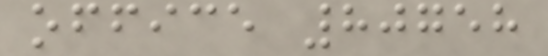office 80758
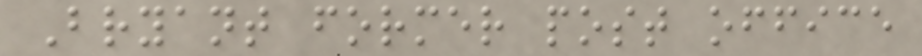Bryant former post office
